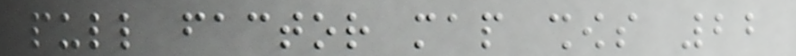pull factor map shows 22
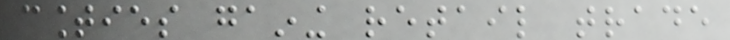counties gaining retail trade
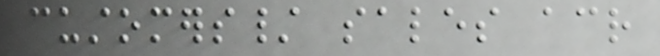customers/ sales across
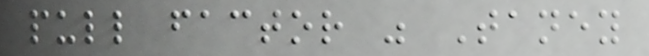pull factor was Taney
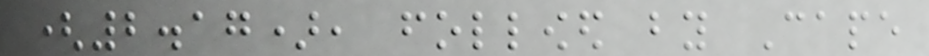(2.17), followed by Cape
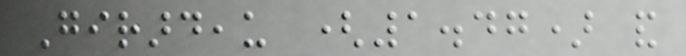Girardeau (1.47) and
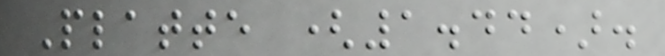Platte (1.44).
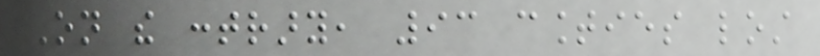On the contrary, 93 counties lost
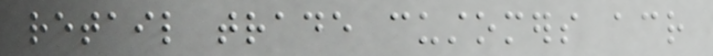retail trade customers across
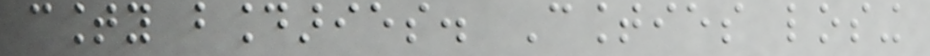county boundaries. Counties losing
